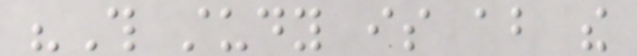"This study is about the
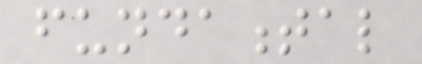fundamental
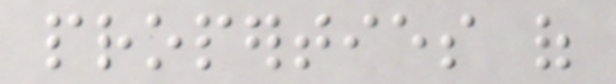properties of
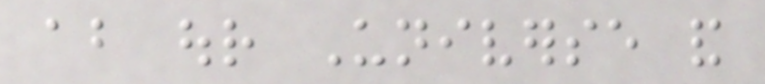about our Universe and
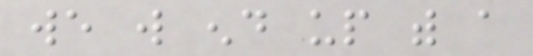we will end up with a
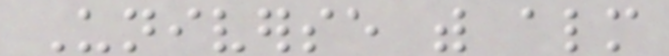Universe with almost
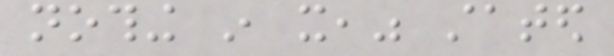nothing in it," stated
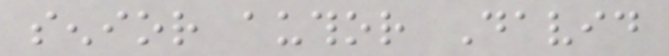senior author David
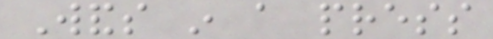Wands in a press
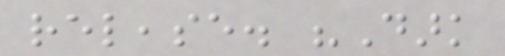release. "Dark
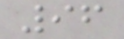96
